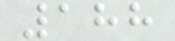188
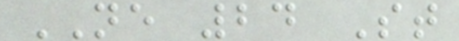NE 24 St
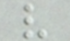v
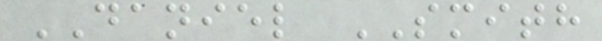DANIEL SMITH
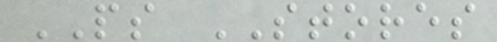PS STORES
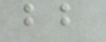bb
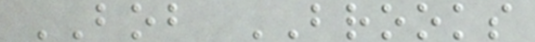BOB BROOKS
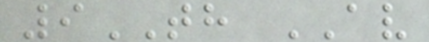9TH AV
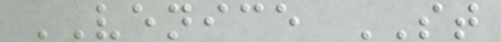VENICE ST
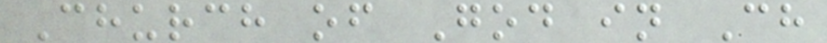Church of God in Ch
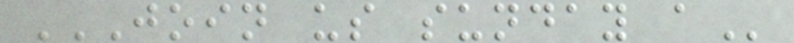JOIN US SUNDAY A
